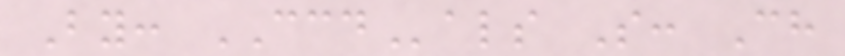By: CCDals S: Ch
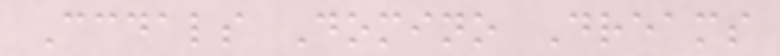Ccdals Domino Dreams
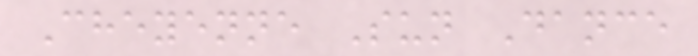Cheyenne Sun Dance
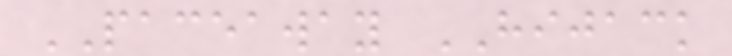PACEAWAY HIJACK
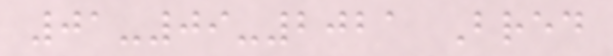01-09-2021 Bred
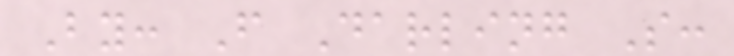By: F Darling S:
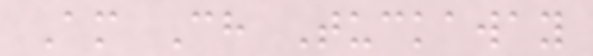Am Ch Tuckaway
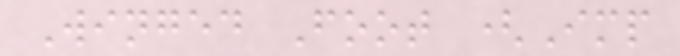Winged Foot (Imp
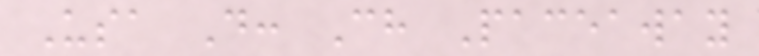Usa D: Ch Paceaway
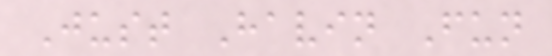Just Havin Fun
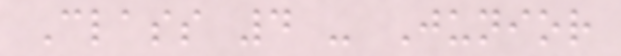Class 4 - Junior
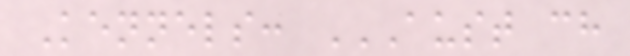Kennels: AUST CH
